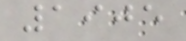1905
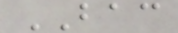BAC
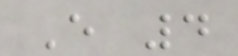E 4
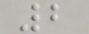2
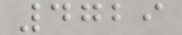4729
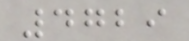4729
